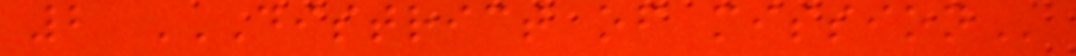2 DISTRICT OF MISSION
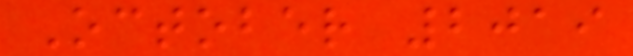October 2019
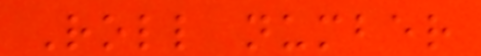Roll number
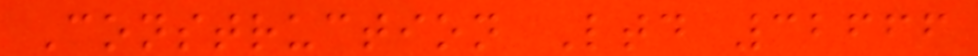Construction Ltd 32666
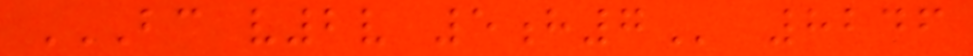BC V2V 5H7 8246
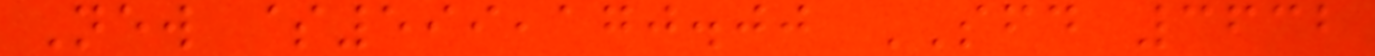New $599,170.00 SFD 3632
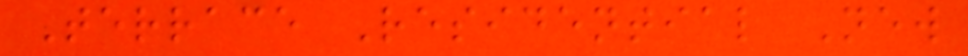Terrace Residential New
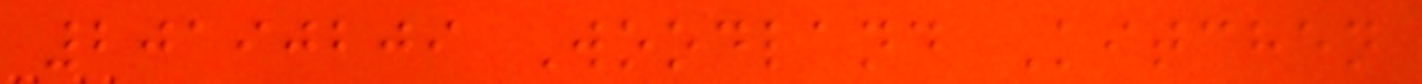20190209 Woodland Kitchen
